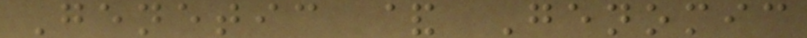Genetic & Genomic
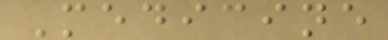Medicine
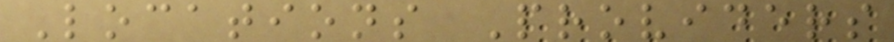Locations Providers
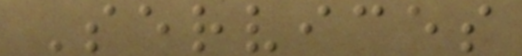Services
